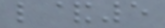l&5
